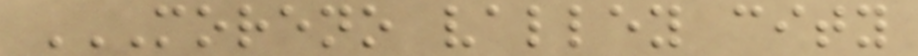MORENO VALLEY CITY
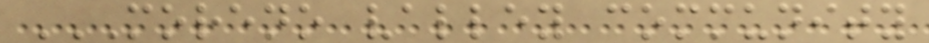MORENO VALLEY COMMUNITY
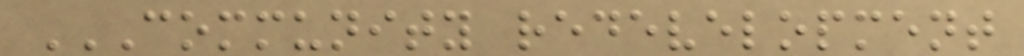COMMUNITY REDEVELOPMENT
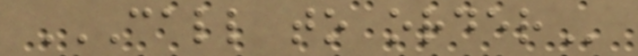CALL TO ORDER
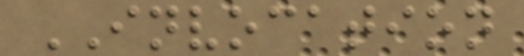INVOCATION
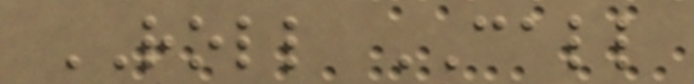ROLL CALL
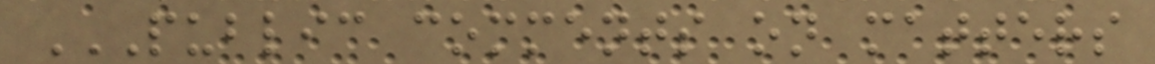PUBLIC COMMENTS ON MATTERS
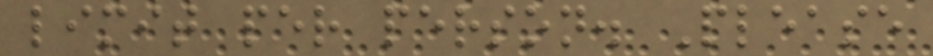limit per person. Please
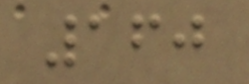160
